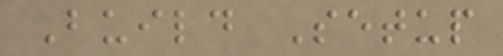Build Setup
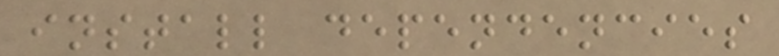install dependencies
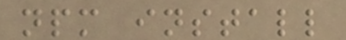npm install
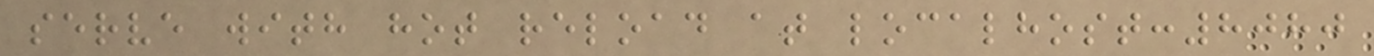serve with hot reload at localhost:8080
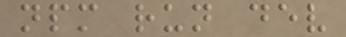npm run dev
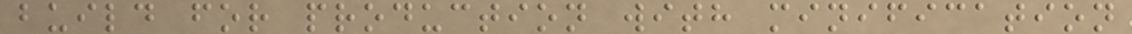build for production with minification
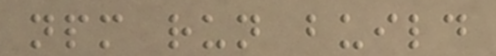npm run build
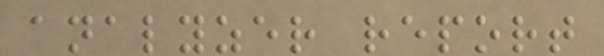analyzer report
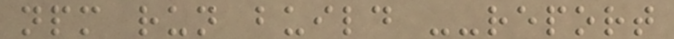npm run build --report
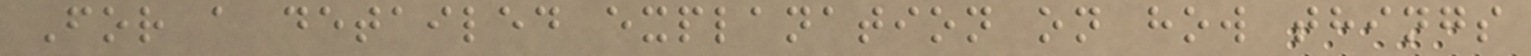For a detailed explanation on how things
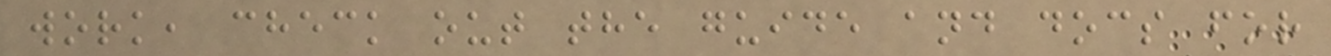work, check out the guide and docs for
